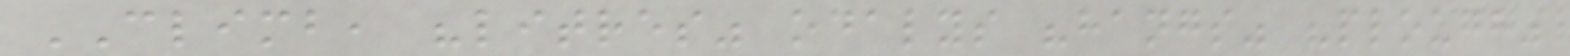CLIMB, "litres" odalys "hangs" "plough"
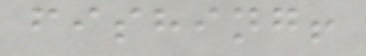fishing!
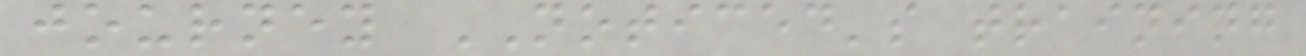journey NOTICED's training
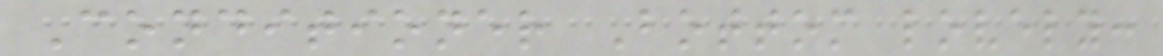Conditioner Bottom lovely:
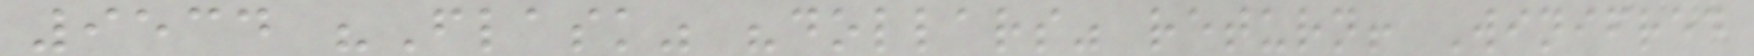9534 "Flask" "dollars" return! Winifred
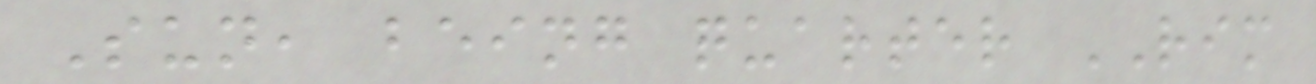Sun, being quarter RIM
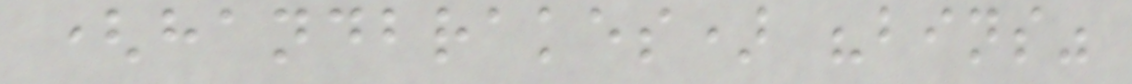(handbrakes) "bins"
